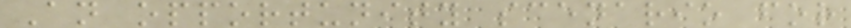An opportunity scenario for
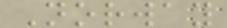Norway
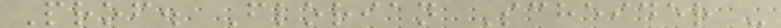Prof. Florian Scheider -
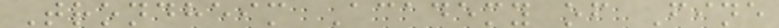Trondheim Academy of Fine
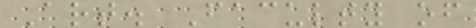Art. Faculty of
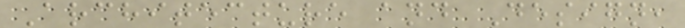Architecture and Design,
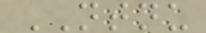NTNU
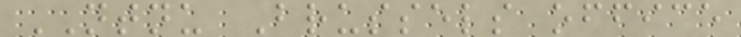NTNU Brussels office
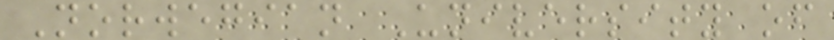Norwegian University of
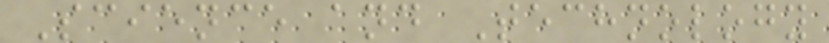Science and Technology
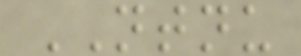NTNU
